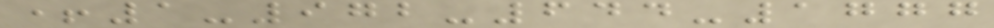+1-972-644-1777
